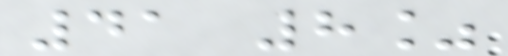41 8%
